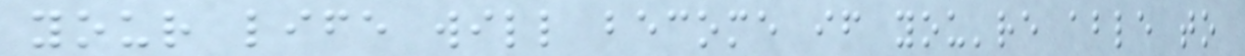your life will become if you're able to
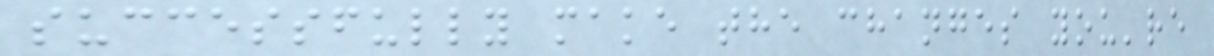successfully make the changes you're
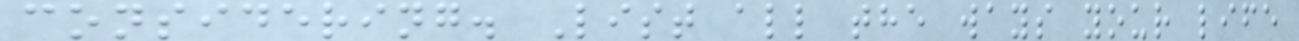considering. List all the ways your life
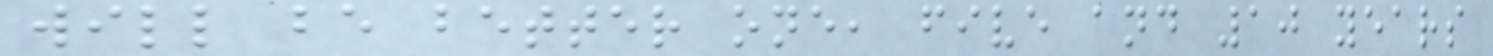will be better one, five and 10 years
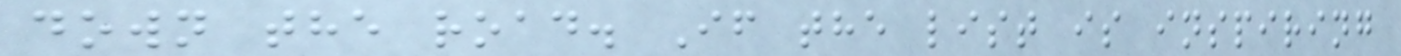down the road. If the list is inspiring
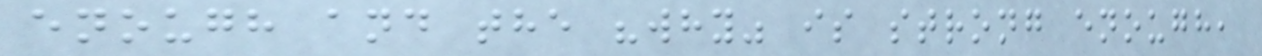enough and the "why" is strong enough,
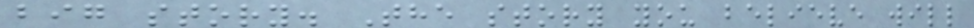big story. The story you believe will
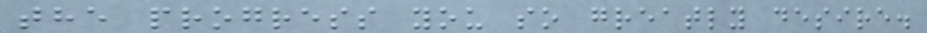the progress you so greatly desire.
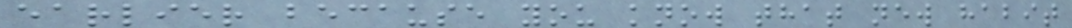earlier because you know that new habit
